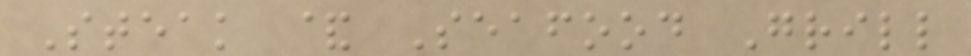Steak & Seafood Grill
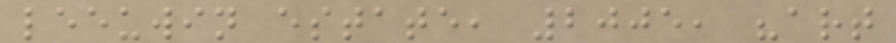leeuwin estate, 2005, "art
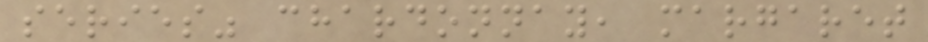series" chardonnay, margaret
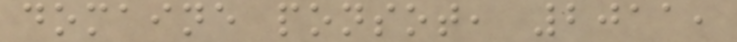domaine ponsot, 2011,
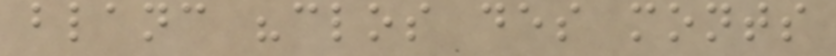blanc "clos des monts
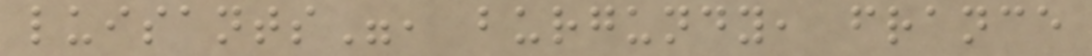luisants", burgundy, france
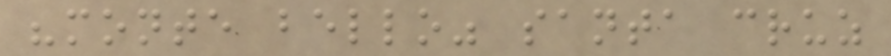"monte bello" santa cruz
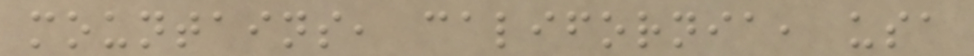mountains, california, usa
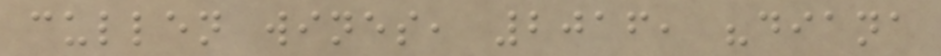cullen wines, 2016, "diana
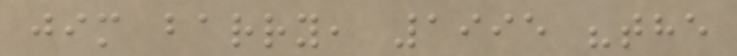jim barry, 1995 "the
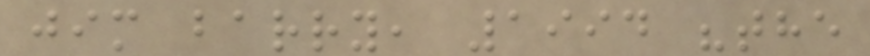jim barry, 1994 "the
